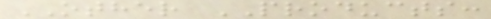OTHER PRODUCTS:
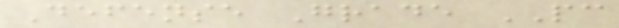Defense Grade PC
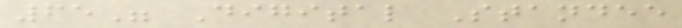65" Digital Standee
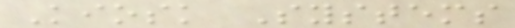Kiosk Systems
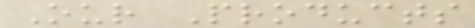Our Products
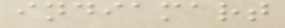indiamart
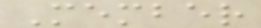Member
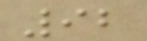92
